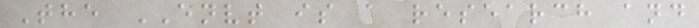The ENVT is a research and
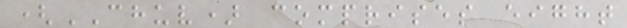(CHUV) comprises eight
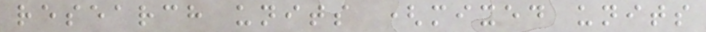research units (mixed units
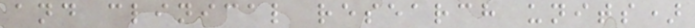and clinical research units)
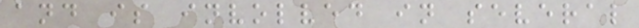and is involved in several
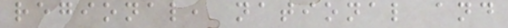regional, national and
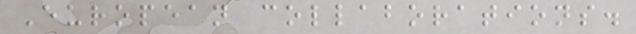European collaborations.
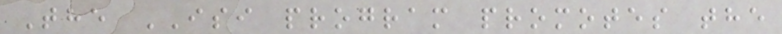The ISI program promotes the
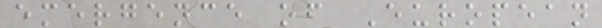emergence of European
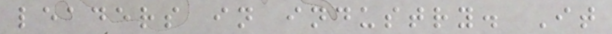leaders in industry. It
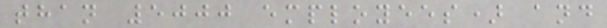than 5000 employees) and
